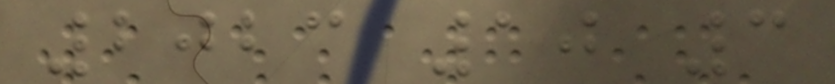2023 10 3
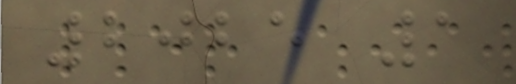2025 1
